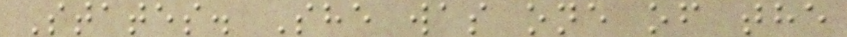States. She was one of the
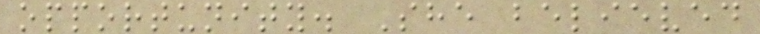opportunity. She believed
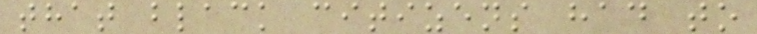that black citizens had to
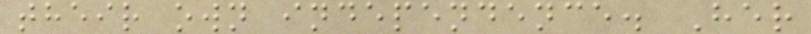their own independence. Her
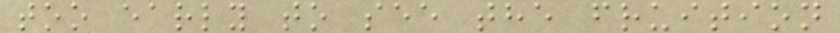too early to see the fruition
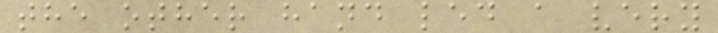the other hand led a very
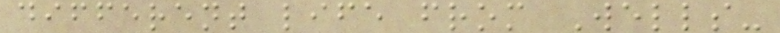different life from Wells-
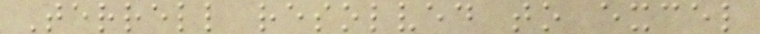Terrell resolved to excel
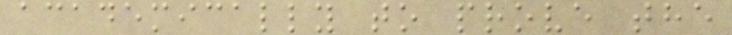academically to prove the
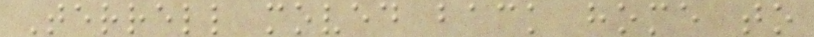Terrell moved back home to
